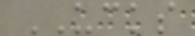UCKS
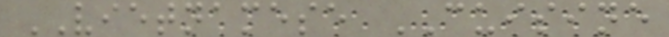VIETNAMESE CUISINE
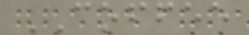COFFEE
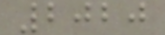2020
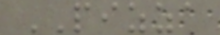PIZZA
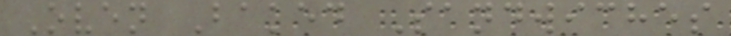Oven Baked Sandwiches
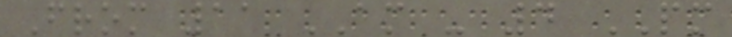From 11 AM - 4 PM
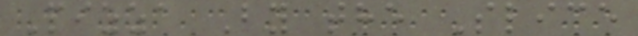Pizza By the Slice
